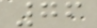76
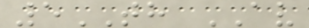5TH AV
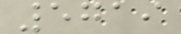5719
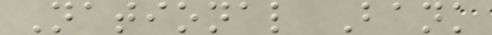National Bank
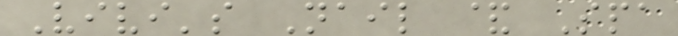Vivi's Nail & Spa
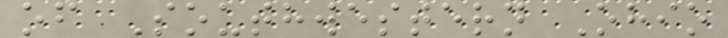of Southwestern Ohio
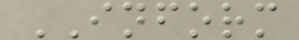INFORM
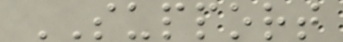SUPPORT
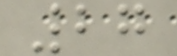27
